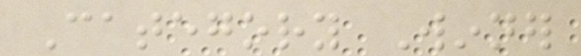Category Winner
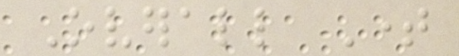Overall Time
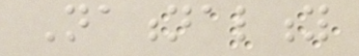Nationality
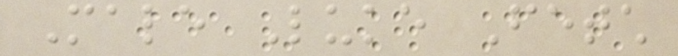Male Luke Fetch
